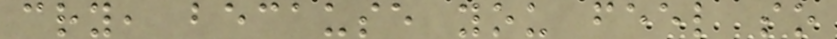cry, because you feel so
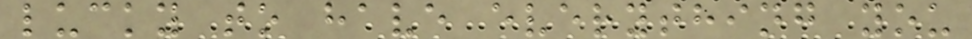lucky to have everything you
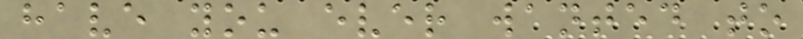have you ever wanted to
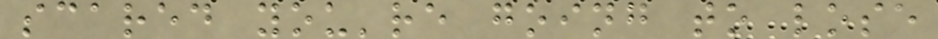scared you're going to lose
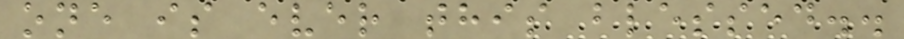one is ever this blessed..
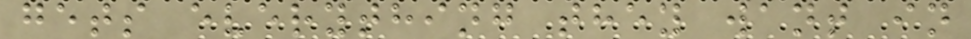gets everything they want in
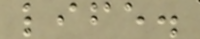life.
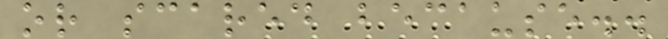or scared because..
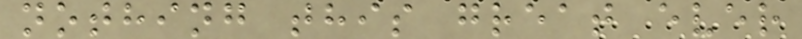nothing this great ever
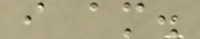i am.
